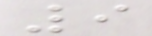9
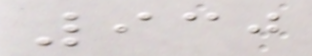930
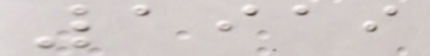1919
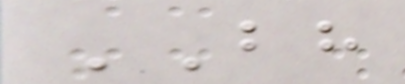BH
